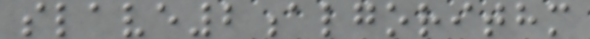slave2algorithm
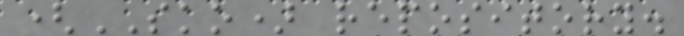(SKO) repository.
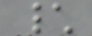\
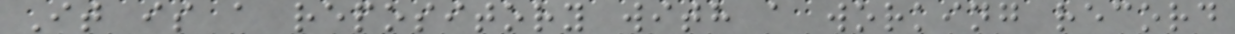It is a repository with a working record
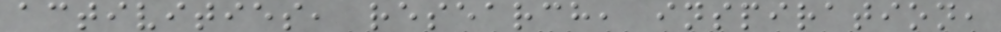activities, research, inspiration,
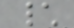\
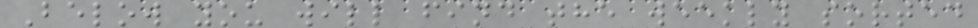Below you will find the weekly sorted
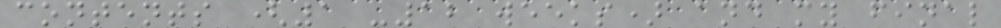contents (1 -12 weeks) and my final
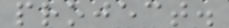project.
